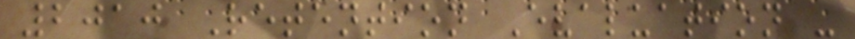2010 Retention Evaluation -
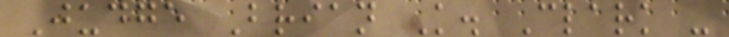Judge Brian K. Clark -
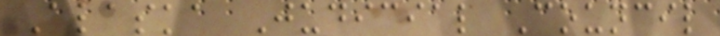Alaska Judicial Council
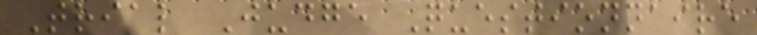Trial Judge Questionnaire
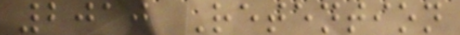2010 Retention
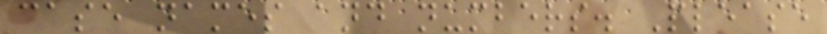case names and numbers. Please
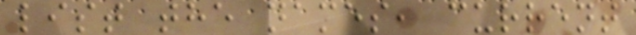list the names, current
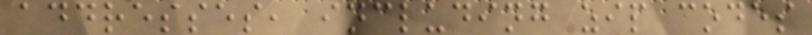addresses, including zip codes
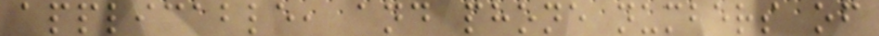applicable, and phone numbers of
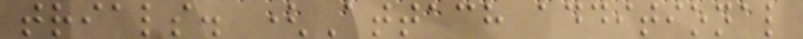trials. (Attach additional
